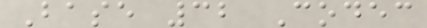Base 32 Codec
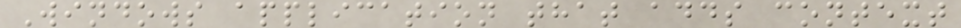Windows application that adds context
